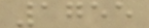1755
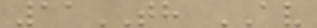11TH AV
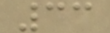33
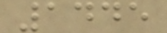1445
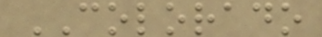COLORADO
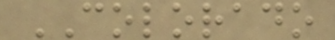COLORADO
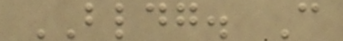BLDG. C
